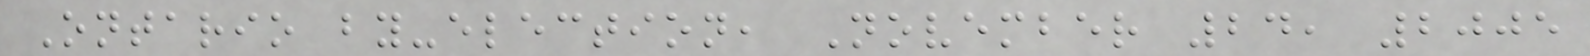Ontario by-election, November 24, 2005
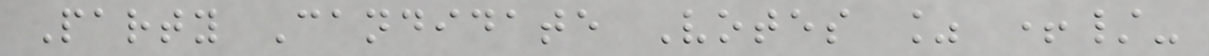Party Candidate Votes % +/-
